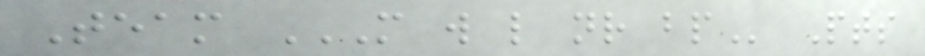Team M W L NR BP Pts
